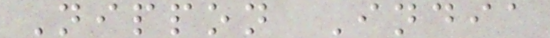Nippon India
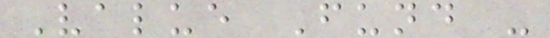Value Fund -
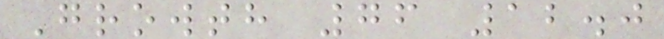Growth 76 12.0
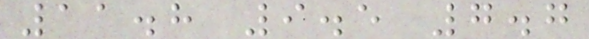11.8 9.5 7.7
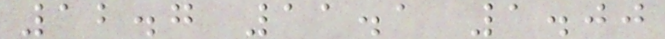12.7 11.1 1.00
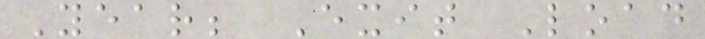Year; Exit Load
